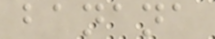banana
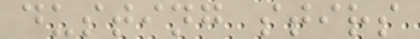dusting stirs
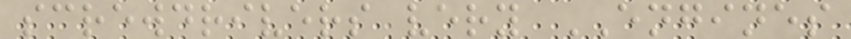screwdrivers very ENGINES
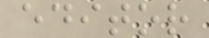editor
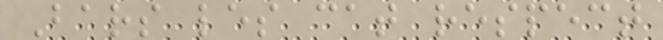Bars les cat respect
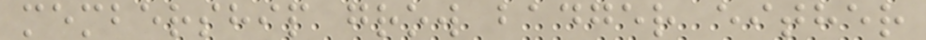membership grow badger either
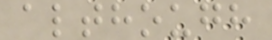although
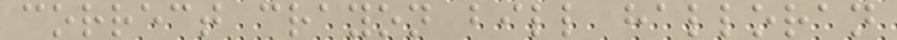correct crayon bill halloran
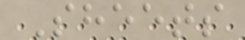Sheets
